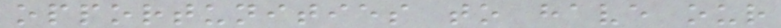opportunities to have our
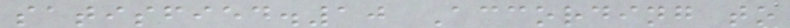satisfied.10 According to
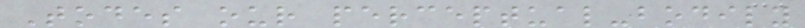Todes our perceptual-bodily
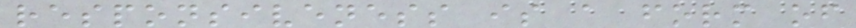responsiveness is a form of
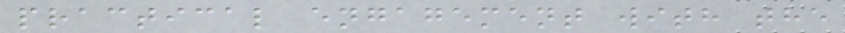practical engagement with the
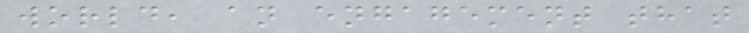world, an engagement that
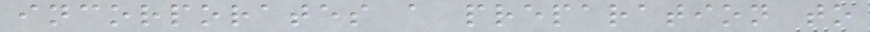incorporates a preparation to
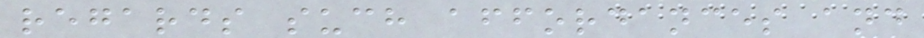regards such affordances and
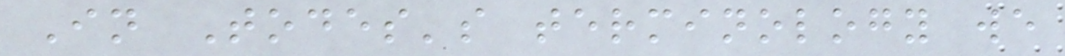In Todes's terminology we
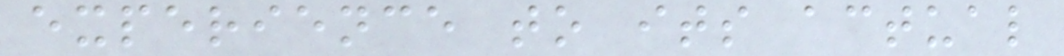experience to its actual
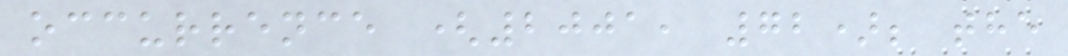occurrence (2001, 72); the
